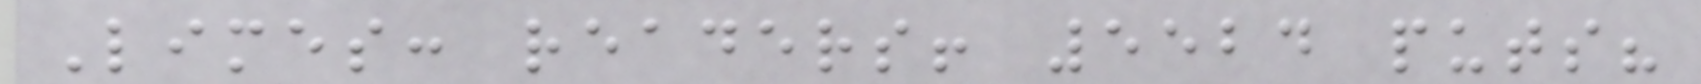Limes: readers! 5524 puts?
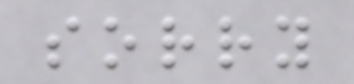sorry
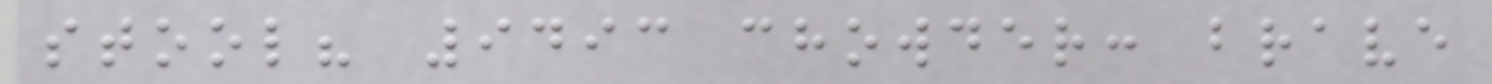stool? 9493 chowder: brave
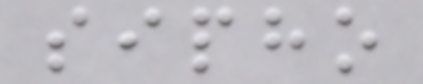sipho
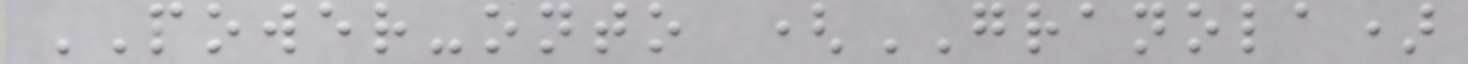POWER-onto (GRANOLA)
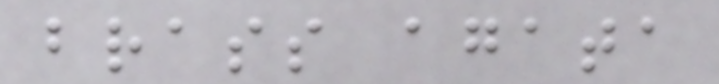brass agata
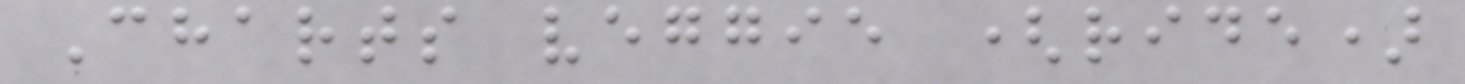Charts veggie (ride)
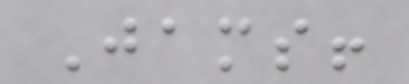Jams!
